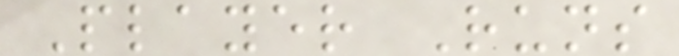Player Runs
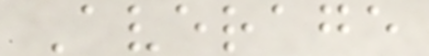Average
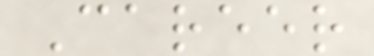Career
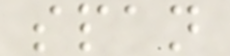span
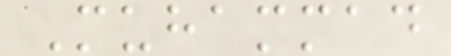Muhammad
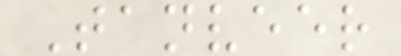Tanveer
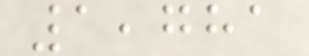1,781
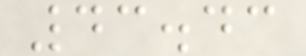43.43
